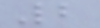2
